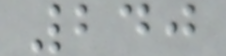240
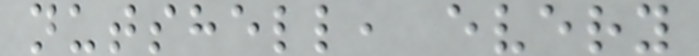nutshell, every
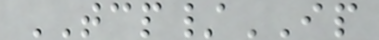TCP/IP
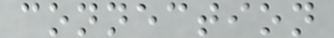connection
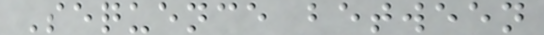Sequence between
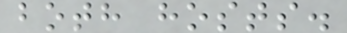both hosts.
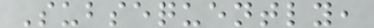Subsequently,
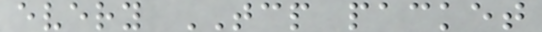every TCP packet
